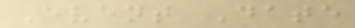Event Date
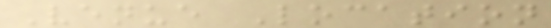Venue Location
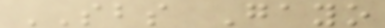SBS Gayo
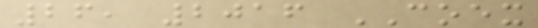26, 2016 COEX
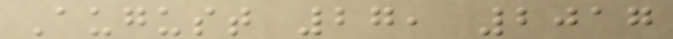August 27, 2017
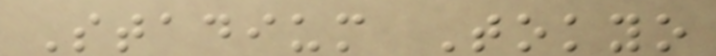Stadium Tokyo
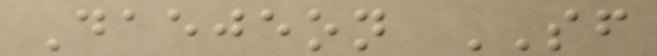Daejeon SF
